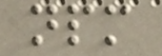npm
